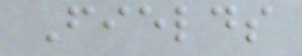Fields
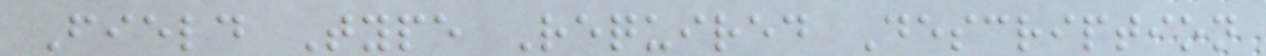Field Type Required Description
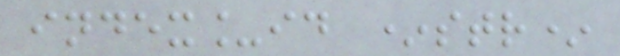index_id *str*
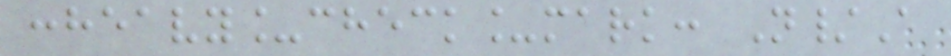:heavy_check_mark: N/A
